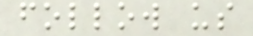follow us
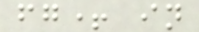fg+ in
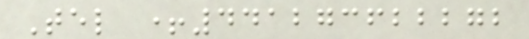Tel +441273622272
